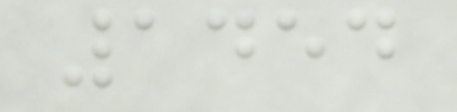1454
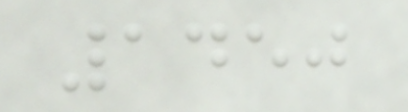1450
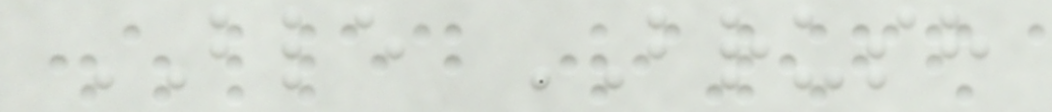BLE BRUSH
